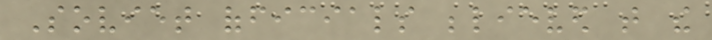Soviet officials believed that the
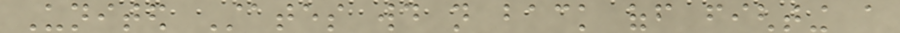United States would not back off fighting a
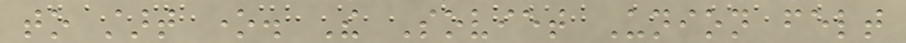to start one. The Soviet Union felt
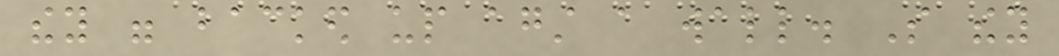they were backed up against a wall. So they
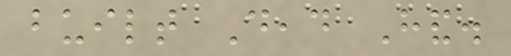built Dead Hand.
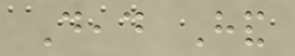Dead Hand
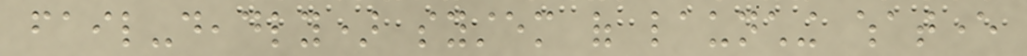fail-deadly) system of launching whatever
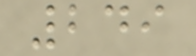249
